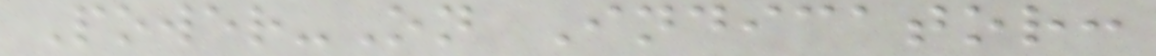Power-On Indicator:
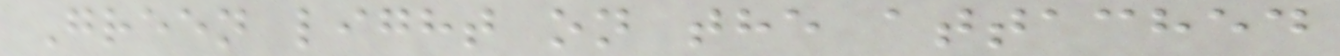Green light on the attached
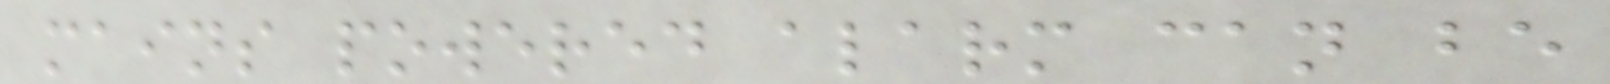mains powered alarm can be
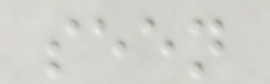seen
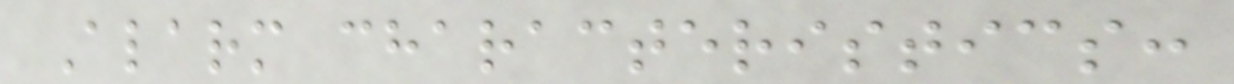Alarm characteristics:
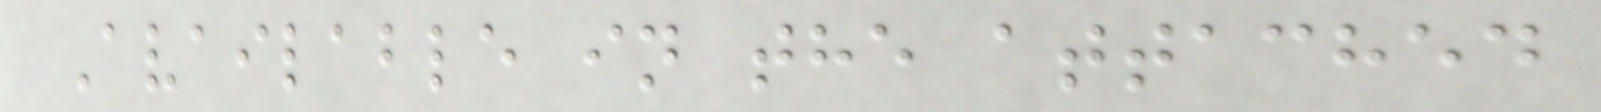Available in the attached
